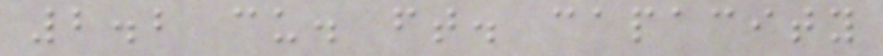2.2 cu. ft. capacity
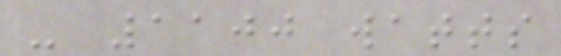- 1100 watts
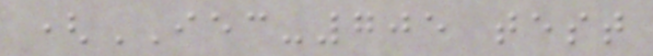(IEC-705 test
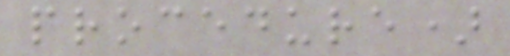procedure)
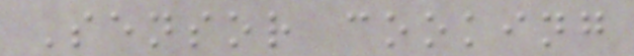Sensor cooking
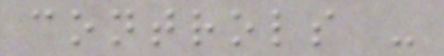controls -
